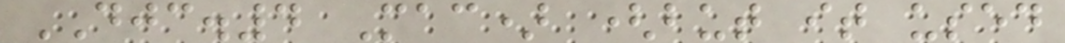DJC.4 Mac) (but it used
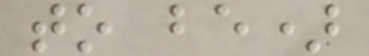to be)
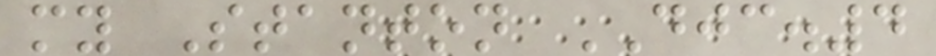my Stanton DJC.4
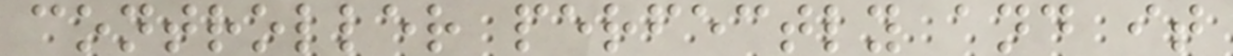controller perfectly and it
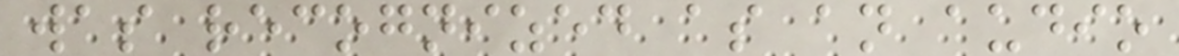was recognized as an audio
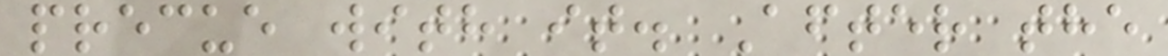precue with it. After the
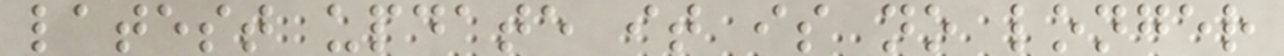latest update it is no longer
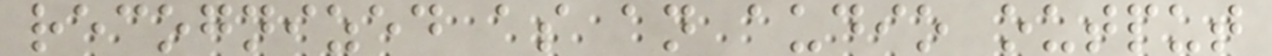recognized as an audio output
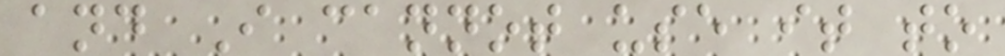and I cannot use it to
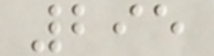295
